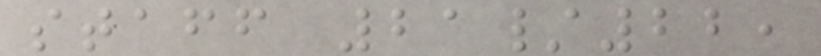staff 21/22,
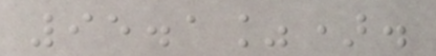95.1%).
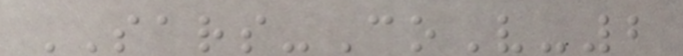SARS-CoV-2
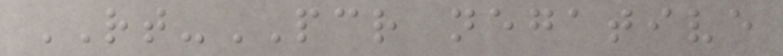RT-PCR negative
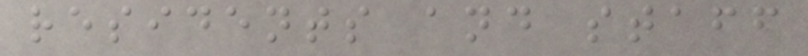residents and staff
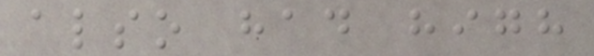also had high
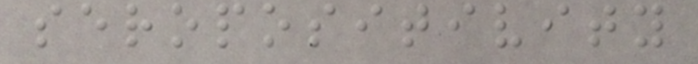seropositivity
